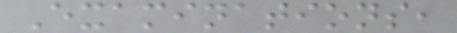Examinations,
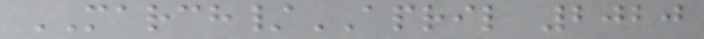MARCH/APRIL 2020
